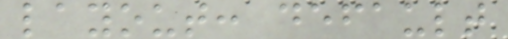layout: default
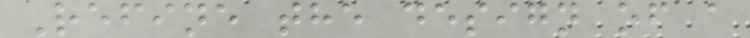Refine the design of a
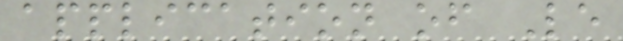application of Le
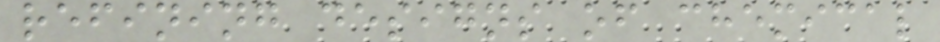refining designs of chemical
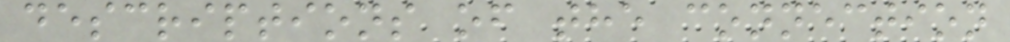descriptions of the connection
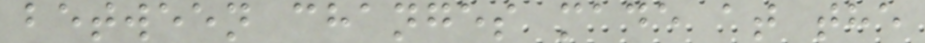between changes made at the
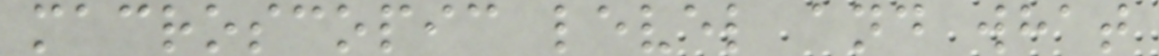macroscopic level and what
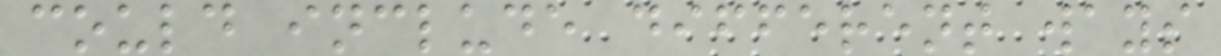could include different ways
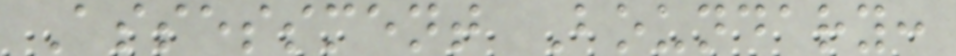Assessment Boundary:
